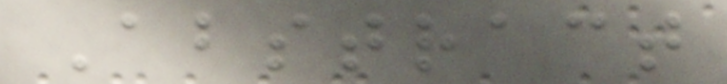Abstract
